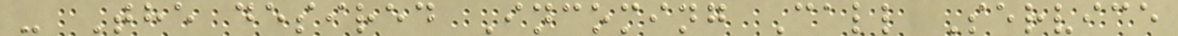- The desired Incoming Call Service
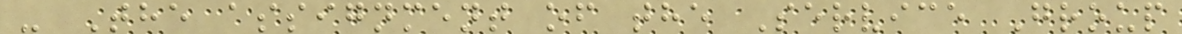- The assignment of the Service Group
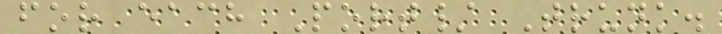for each Port/ Trunk.
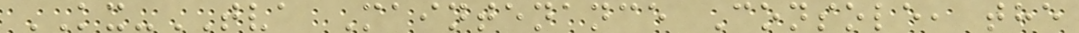KX-TVA Maintenance Console, the
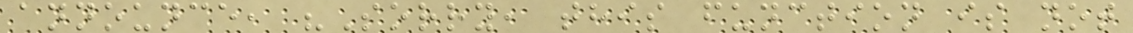announce, "Sorry, this function is not
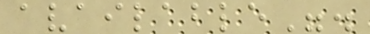available".
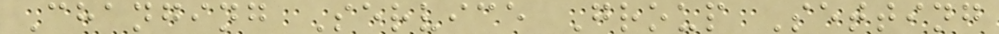Changing Service Group Setting
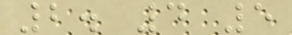2. 4 5
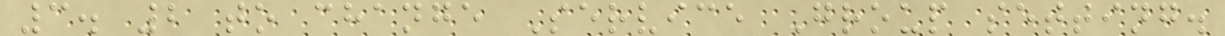3. 2 to change Service Group setting.
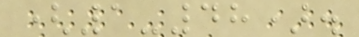(1-48).
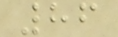86
